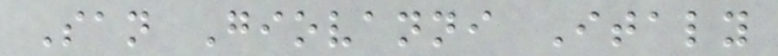San Giovanni Italy
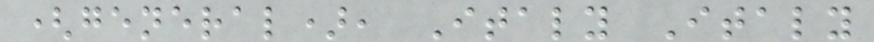(general), Italy Italy
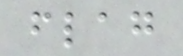flag
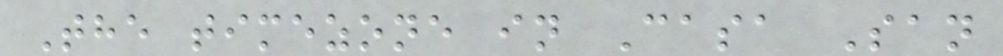The timezone in Casa San
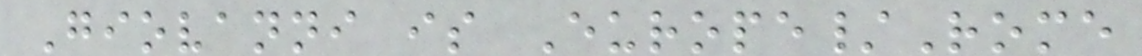Giovanni is Europe/Rome
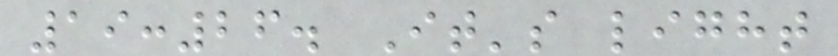19:26. It's light
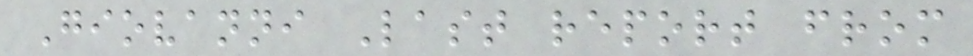Giovanni Last report from
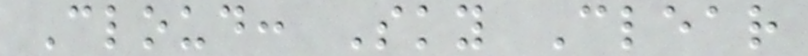Cloud: Sky Clear
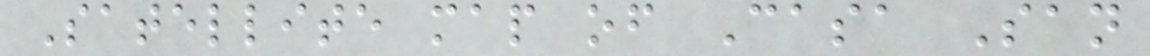Satellite map of Casa San
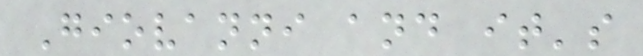Giovanni and it's
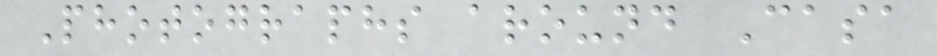Photographs around Casa
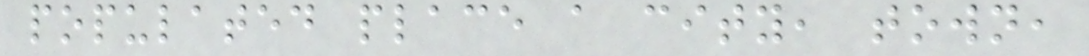populated place a city, town,
